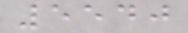5540
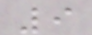9
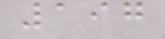197
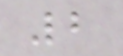2
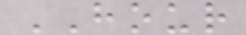HOUR
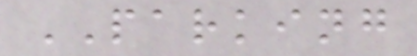PARKING
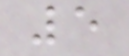5
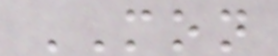MON
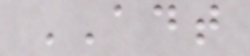ADT
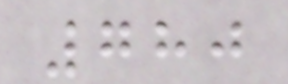780
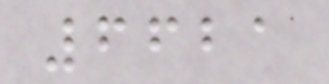6621
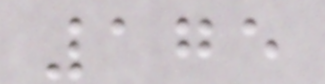175
